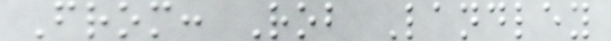From: Rob Landley
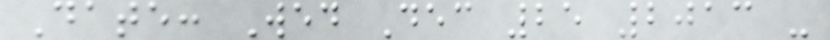Date: Wed Dec 25 2013 -
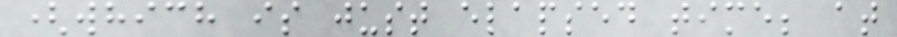(which is just elapsed time; at
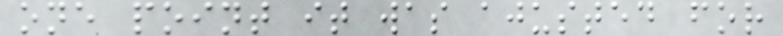one point it was ajusted for
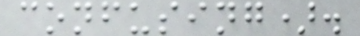confusing).
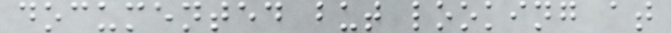documented but looking at
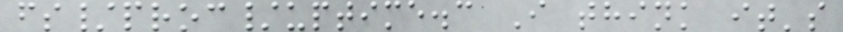fs/proc/uptime.c I think it's
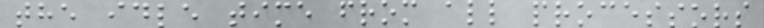the idle time from all processors
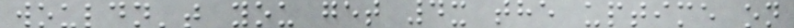wouldn't you get 4x the uptime on
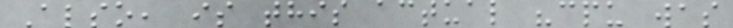Also, is this actual "cpu was
